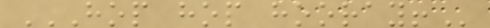HOP HOP HOORAY!
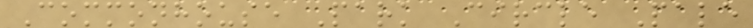Commonhouse Park Circle Pale
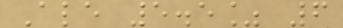Ale 5.5% 6
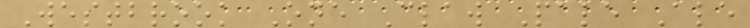Westbrook One Claw Pale Ale
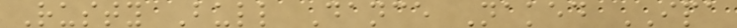Rusty Bull Dance Naked IPA
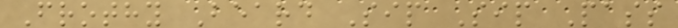Frothy Beard Sip Sip Pass
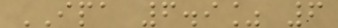IPA 6.9% 6
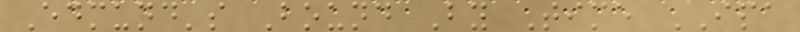Edmund's Bound By Time IPA
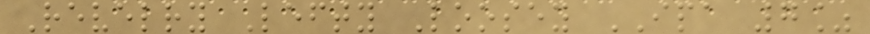Revelry Lefty Loosey IPA 7%
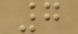7
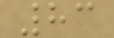83
